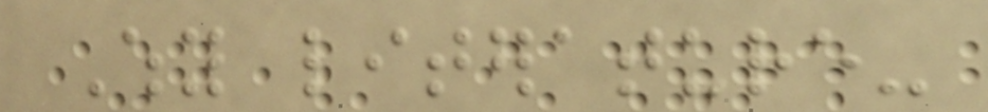Why literature-
